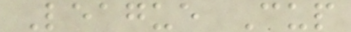League Cup
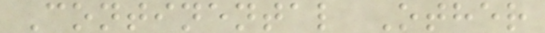Continental Other
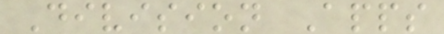Division Apps
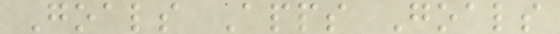Goals Apps Goals
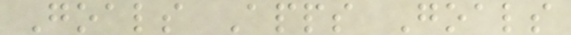Goals Apps Goals
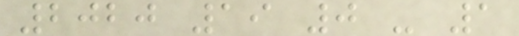2020 19 0 - 1
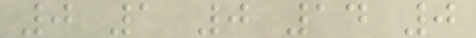0 1 0 14 0
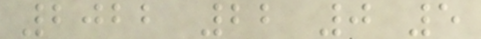2022 22 0 5
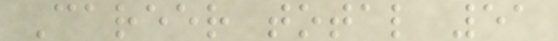Career total 51
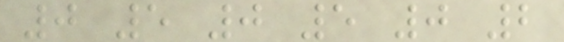0 5 0 5 0 2
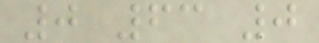0 63 0
